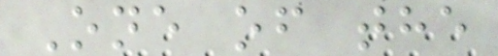One of the
